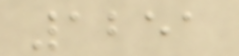1251
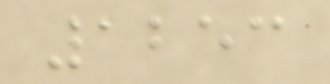1253
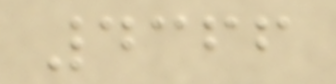4366
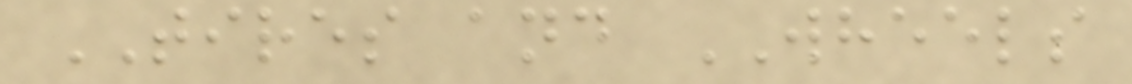TIRES and WHEELS
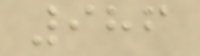986
